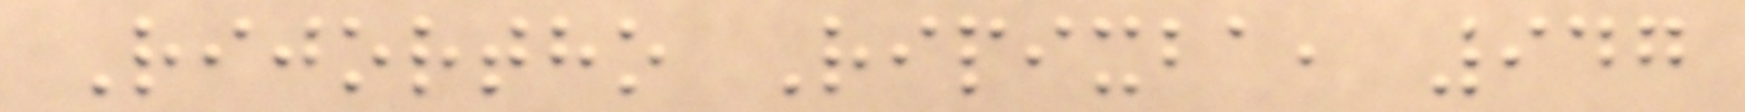Rijortho Ripixba, 947
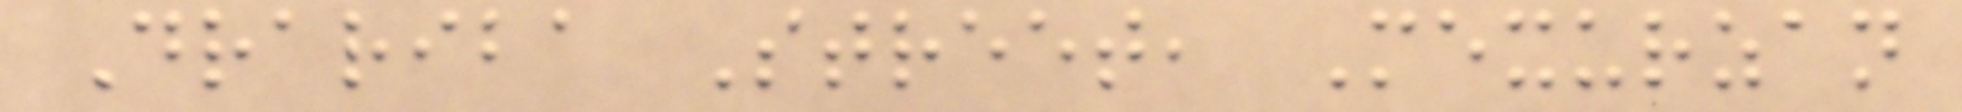Drariba Street, Mexurzan
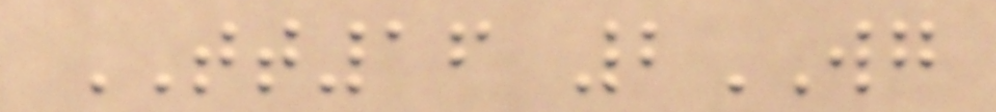TT16 2WG
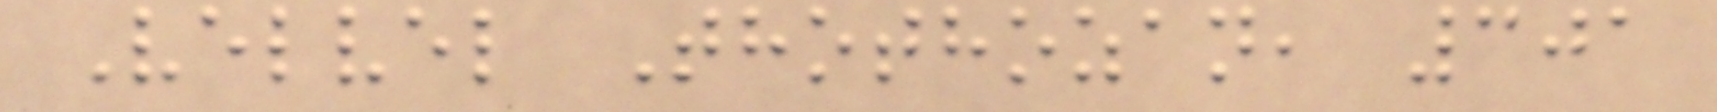Velvel Thothozan, 301
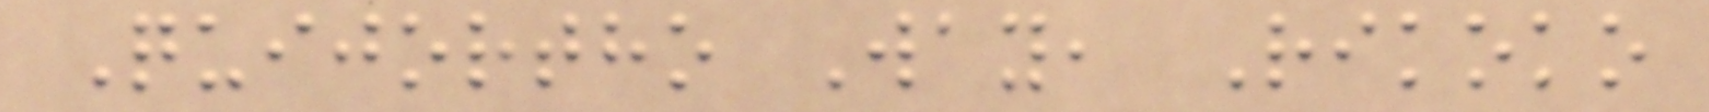Quijortho Way, Rikoko
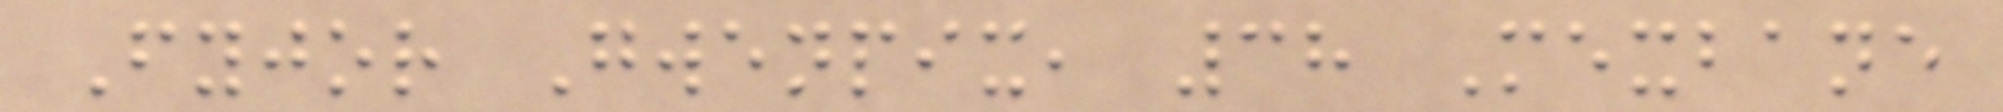Fyjor Gwenpix, 38 Mexbane
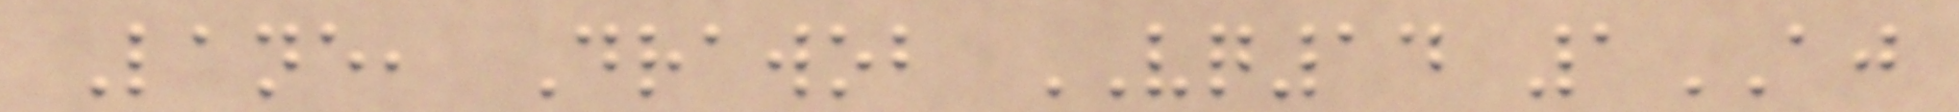Lane, Drawob VQ14 1AJ
